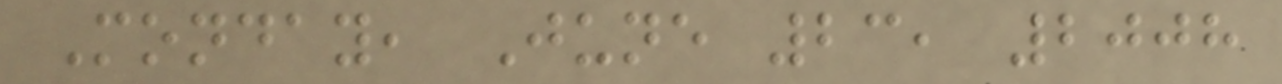Monday, June 23, 2008
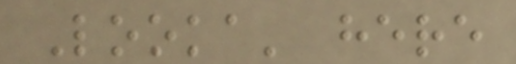Looka' here
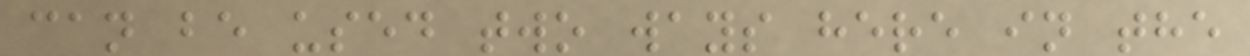can be used two ways here in the
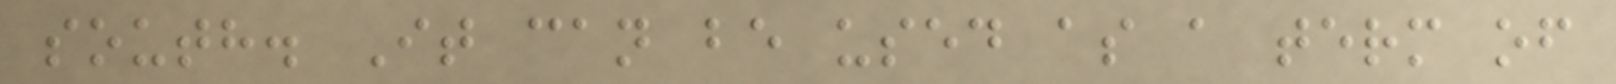south. It can be used as a term of
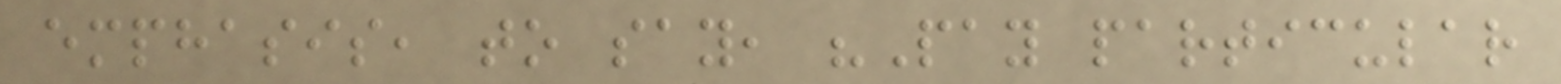emphasis, to say, "Pay particular
